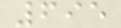695
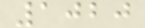1020
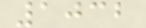1032
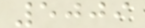5009
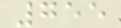755
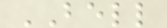BELL
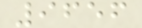9656
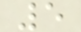5
